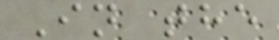In the
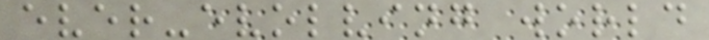ever-evolving world
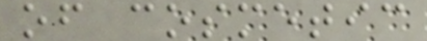of cosmetic
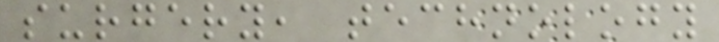surgery, technology
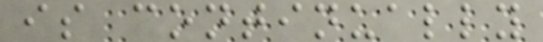is continually
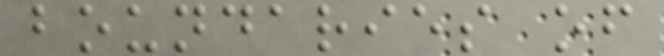boundaries of
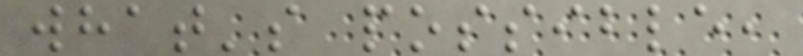what's possible,
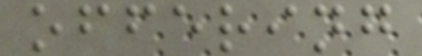offering
